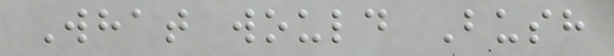What would Bush
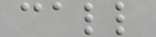call
